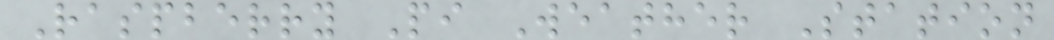Raspberry Pi Weather Station
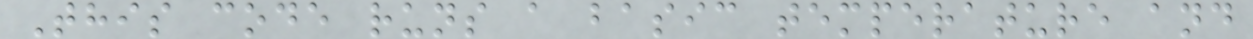This code runs a basic temperature and
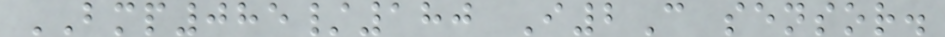BMP085/180 I2C sensor.
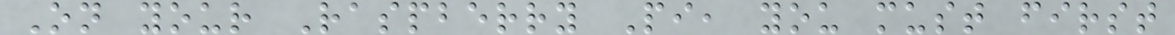On your Raspberry Pi, you must first
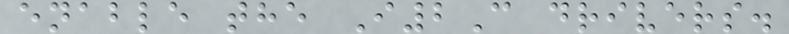enable the I2C drivers.
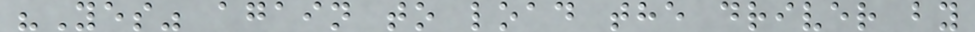"Yes" again to load the driver by
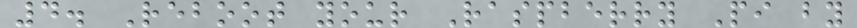4. Reboot your Raspberry Pi by
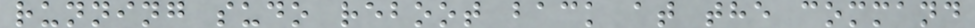running sudo reboot back at the command
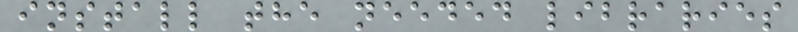install the needed libraries
